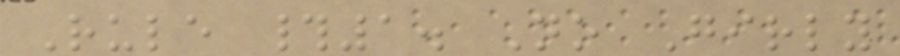Rule #1. No Girly
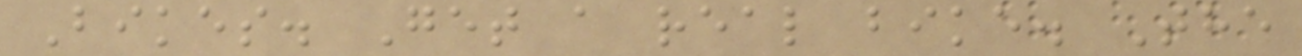Bikes. Get a real bike. The
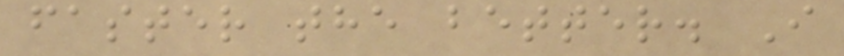faster the better. I
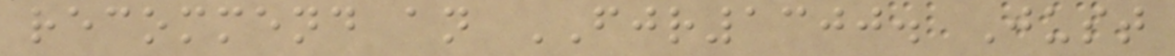recommend an FJR1300. Just
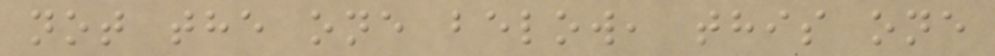not the one below, this one
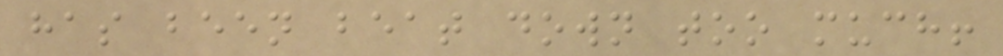has been beat down too much!
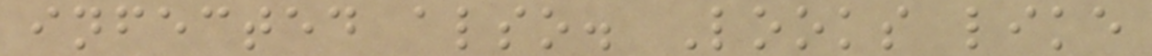infected also. Looks like
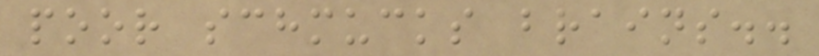poor schmucks brains..
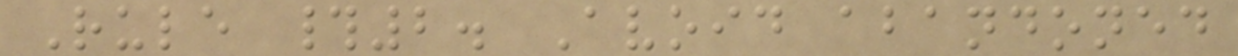Rule #2. Avoid abandoned
